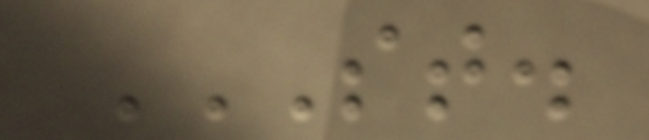ST.
